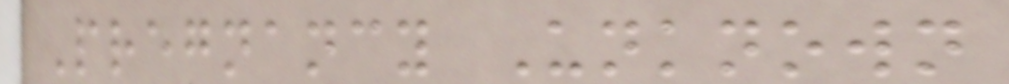Pregnancy Unknown
